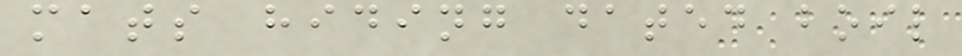mats hiding dated boil
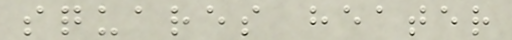squares heater
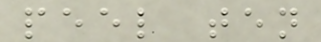peel ten
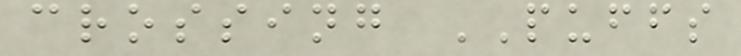crossing PUFFS
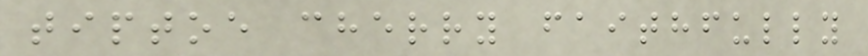tiptoe cherry faithfully
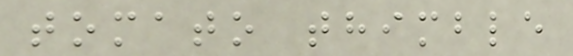tomato thimble
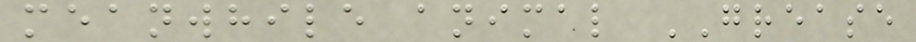meanwhile animal GREASE
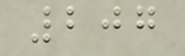207
